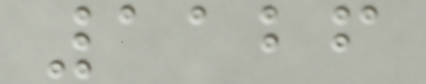1126
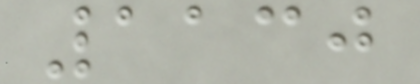1130
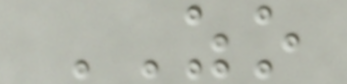ZO
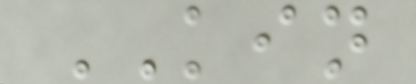KIN
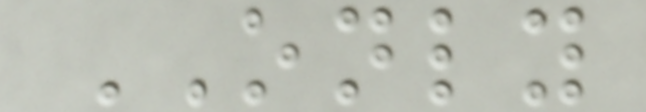ONLY
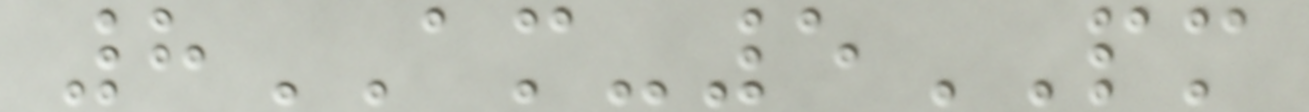8AM-5PM
